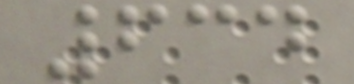634
